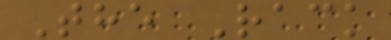The Rack
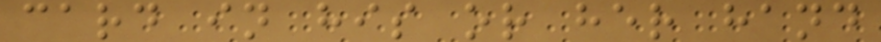card in his or her hand
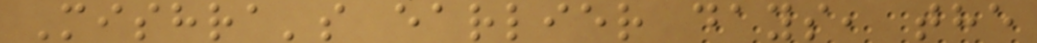Mishra's earlier days, the
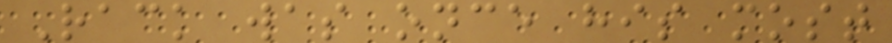Rack was once his most
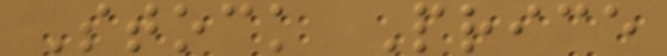Stock Price
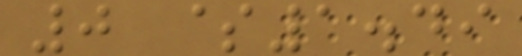0 $1.49
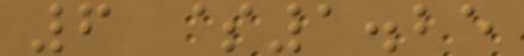6 $1.25
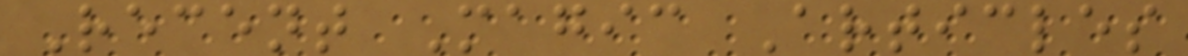Recent Magic Articles
